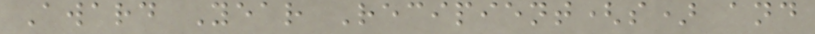Award Year Recipient(s) and
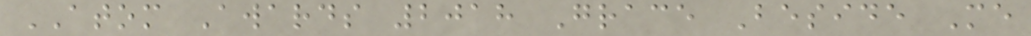ATOM Awards 2018 Grace Beside Me
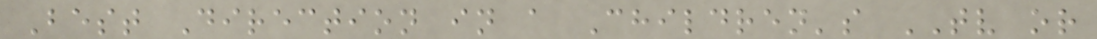Best Direction in a Children's TV or
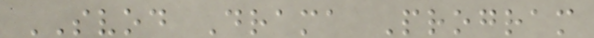SVOD Drama Program
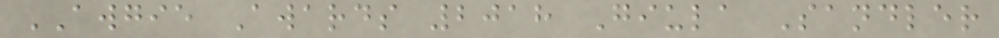AWGIE Awards 2018 Giula Sandler
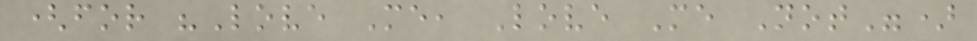(for "Love Me, Love Me Not")
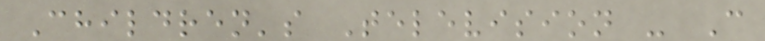Children's Television - C
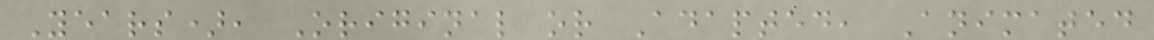Years), Original or Adapted, Animated
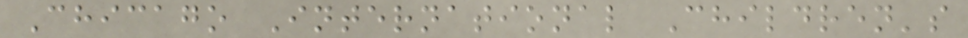Chicago International Children's
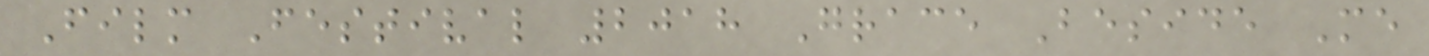Film Festival 2018 Grace Beside Me
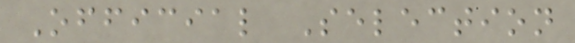Official Selection
